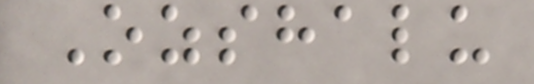Ozshalu
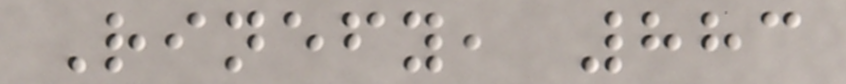Rinefy, 883
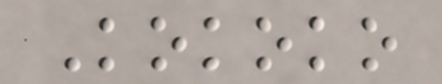Kokoko
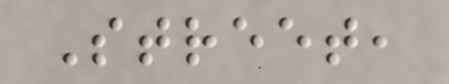Street,
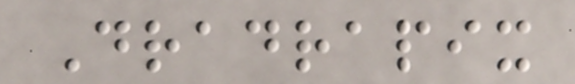Dradrapix
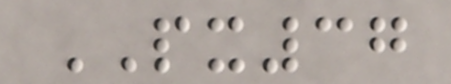PX37
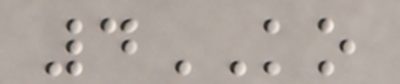4KO
